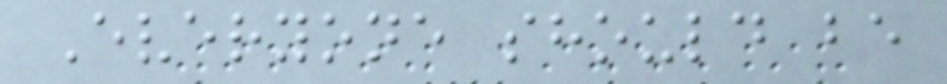Everyone should be
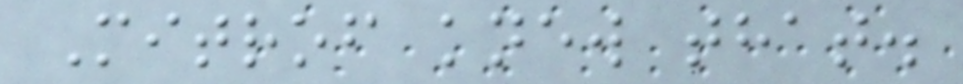Mitrof knew that.
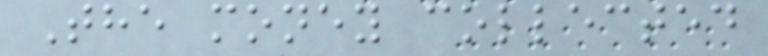The money collected
